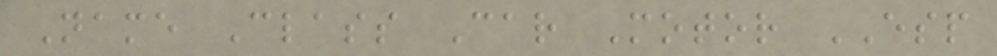Name Class Car Motor ESP
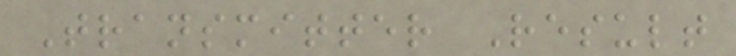Transmitter Result
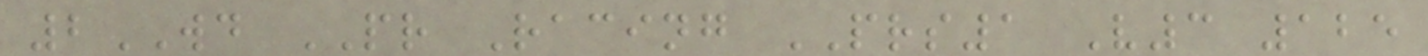2WD PR Racing PRS1 V3 125
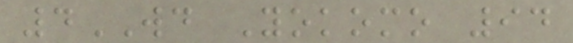4WD Yokomo 94
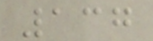137
